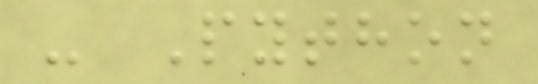- Python
